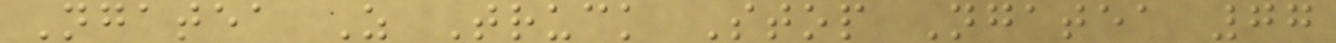Ngatea Z Truck Stop Ngatea 77
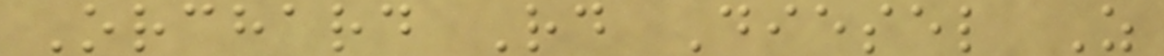Orchard Rd Diesel Z
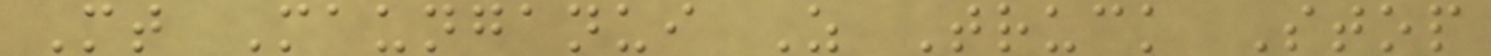Mt Maunganui Z Truck Stop
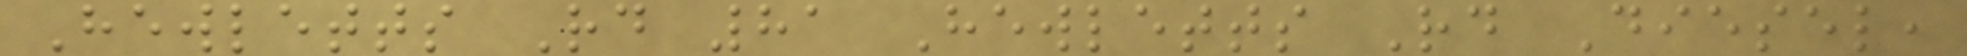Hewletts Rd 81 Hewletts Rd Diesel,
